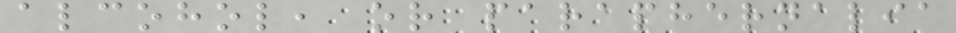alcohol, or paraphernalia
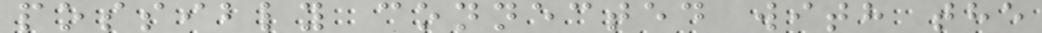possibly connected with the
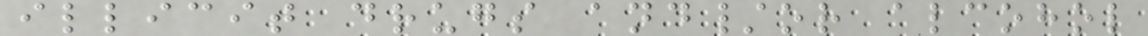illicit drugs and/or alcohol
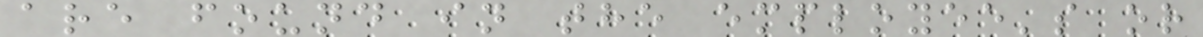are found in the employee's or
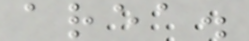area.
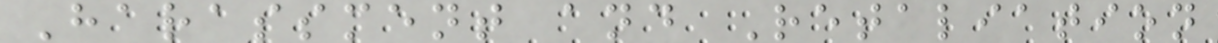Harassment and Retaliation
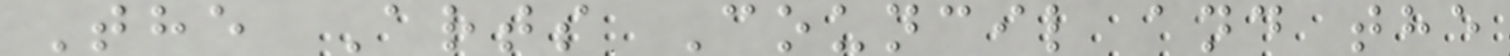The Arts Council and the
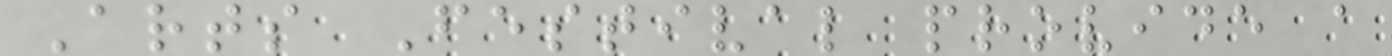Arts Festival provide a
